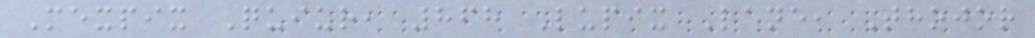Mexpix Quiur, 868 Lupix Lane, Thojor
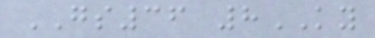GS36 8KY
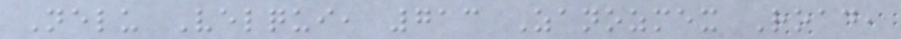Nelu Velqui, 713 Zanozmex Road,
